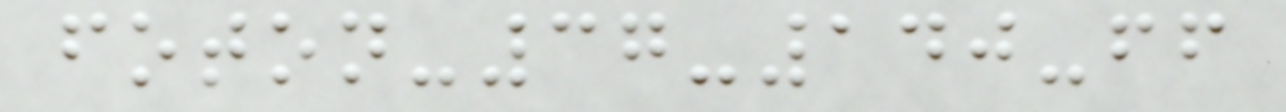foton-37-140-ff
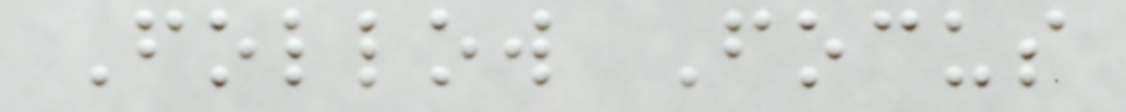Follow Focus
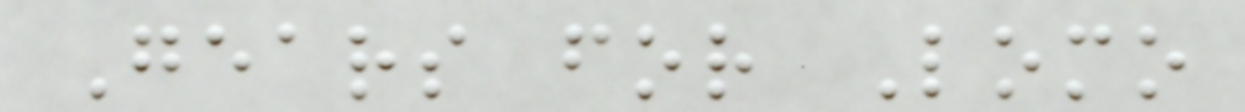Gears for Lomo
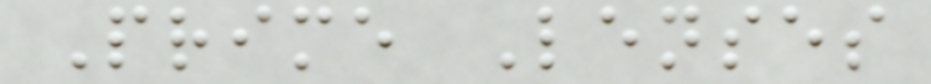Prime Lenses
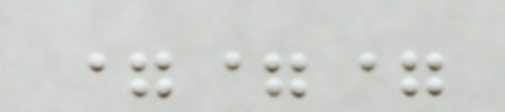===
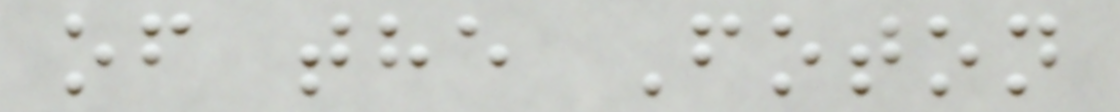of the Foton
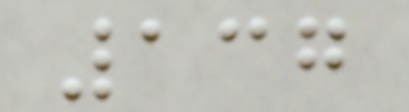137
